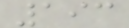193
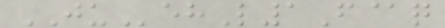JUehL1F@q
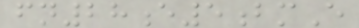fn28e5bmE
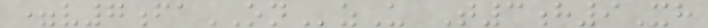=v7faONzU T3h9Xh
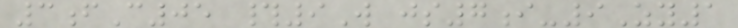3fC05 #9W js7i-9Zy1
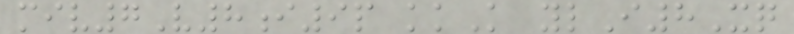miv7V8i9p kkK ylI8Xq
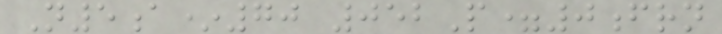N5a*70 052P=0frn
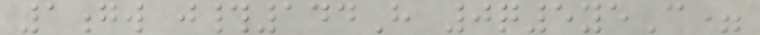1gw j#144H 0q5yeC=
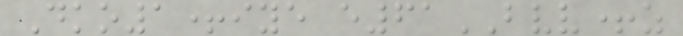Dko1+iye e61BVV+z
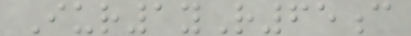Iur1yR65c
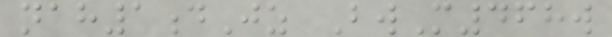nah1dJz BwM468w
